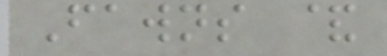Fawns &
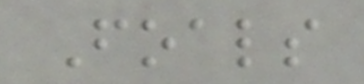Foals
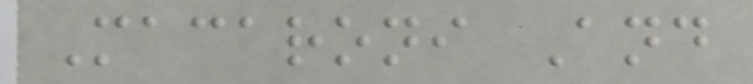Macaroni And
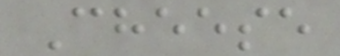Cheese
